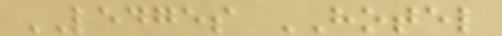LEDGES HOTEL
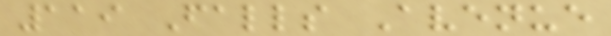119 Falls Avenue
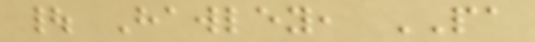| Hawley, PA
